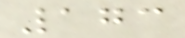173
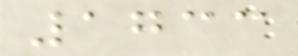1733
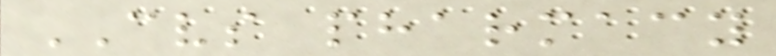CVS pharmacy
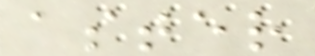aster
